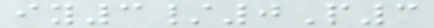iy3/0P3
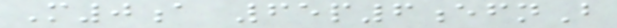M0a 65p6efnB
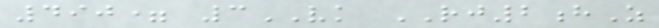490= 3VK RJ2hZ
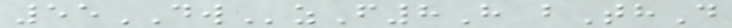55DWzF8H bThD
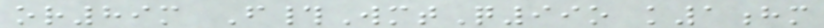or89m F#WmtQ99o k1hm
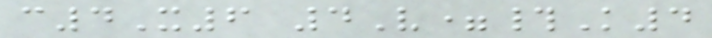c4X6 4V=#K4
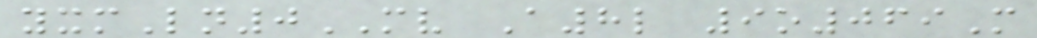yxmLn0MV A8l 9o069M
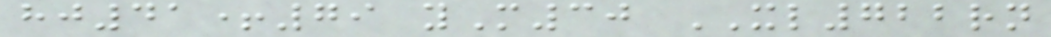hj41+79 yM30 XL722rn
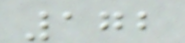172
